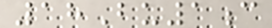18Bu1c
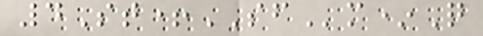4St+SFm*Q
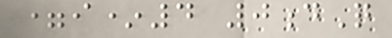=i*4 0dQ
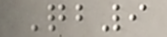Qb9
